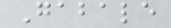Gabale
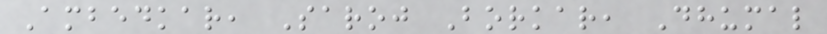Ambedkar, Saroj Borkar, Dhumal
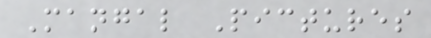Mangal Pictures
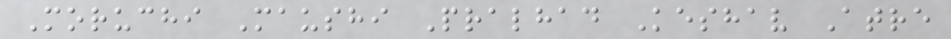Moruchi Maushi Pralhad Keshav Atre
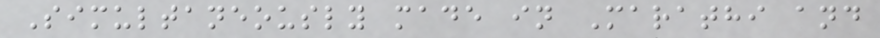Simultaneously made in Marathi and
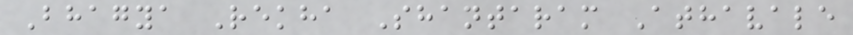Bhagya Rekha Shantaram Athavale
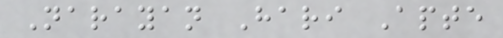Narayan Hari Apte
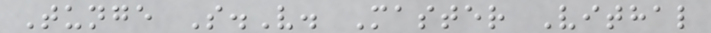Tunge S.V. Master Vithal
